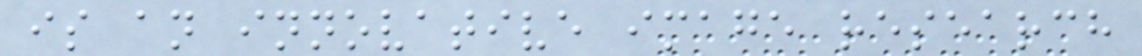is an innovative image research
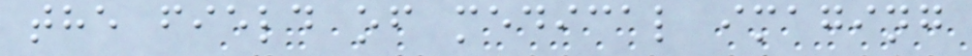the field of medical imaging
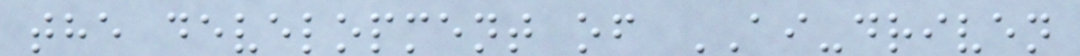the development of AI-driven
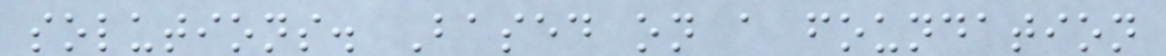solutions. Based on a foundation
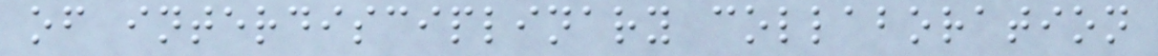of interdisciplinary collaboration
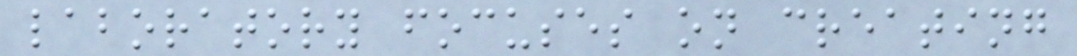laboratory focuses on creating
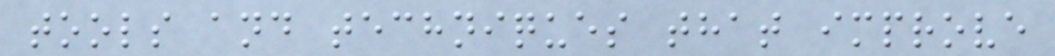tools and techniques that improve
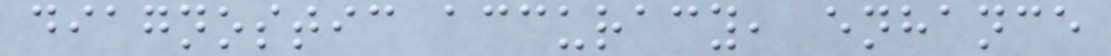diagnostic accuracy, enhance
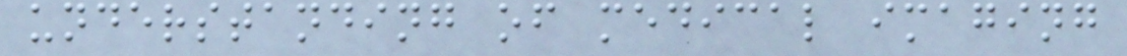understanding of medical imaging
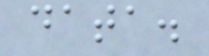data.
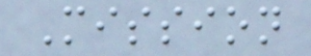Mission
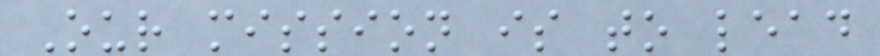Our mission is to lead
